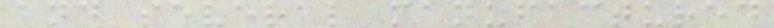and several manufactured
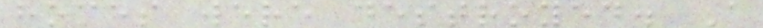homes were destroyed. A
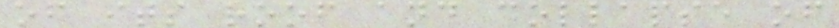of its roof and collapse of
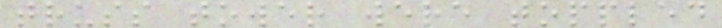truss tower were toppled
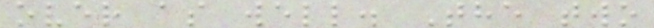over as well. The two
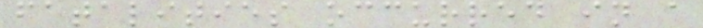fatalities occurred in a
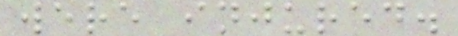were injured.
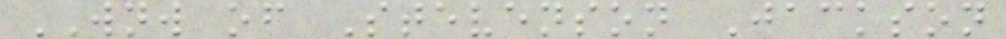WNW of Stevenson Jackson
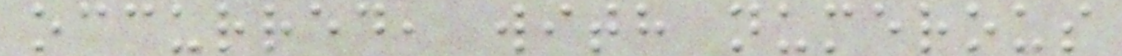occurred, with numerous
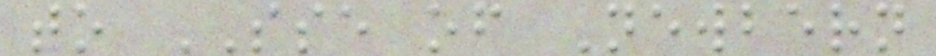to SSE of Newbern
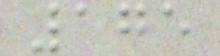175
